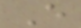E
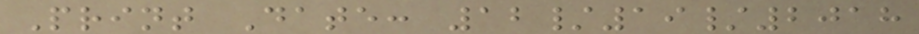Print Date: 12/19/2018
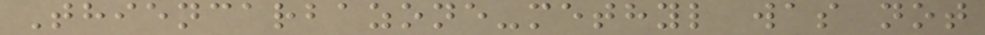Thiencarbazone-methyl was not
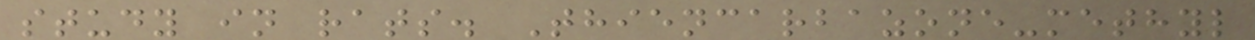study in rats. Thiencarbazone-methyl
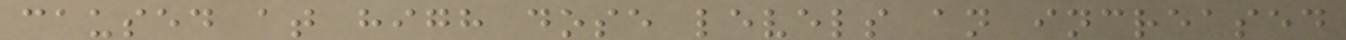caused at high dose levels an increased
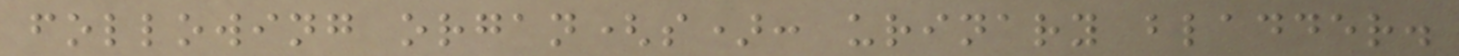following organ(s): urinary bladder.
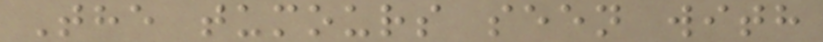The tumours seen with
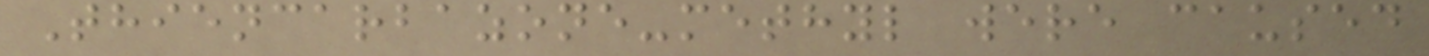Thiencarbazone-methyl were caused
